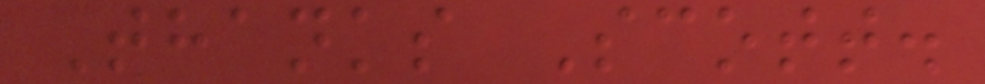Thanks Scott.
